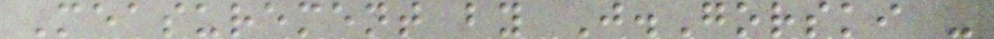Measurement by J.Gorski -
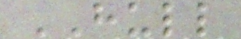HULL
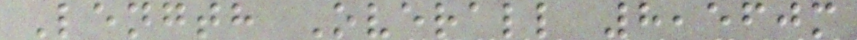Length Overall 8,560m
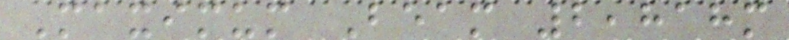Maximum Beam 2,818m
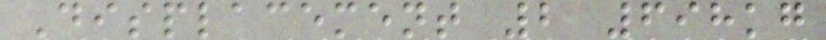Displacement 2 698kg
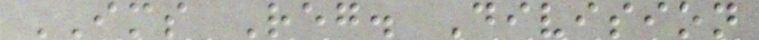IMS Reg. Division
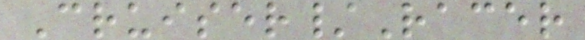Cruiser/Racer
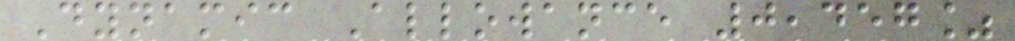Dynamic Allowance 0,457%
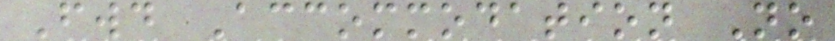Fwd Accommodation No
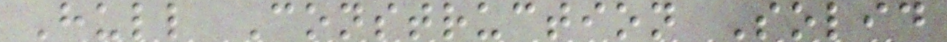Hull Construction Solid
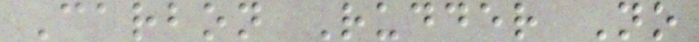Carbon Rudder No
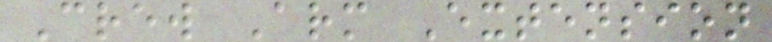Crew Arm Extension
